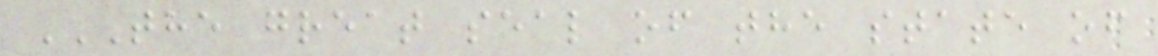THE GREAT SEAL OF THE STATE OF
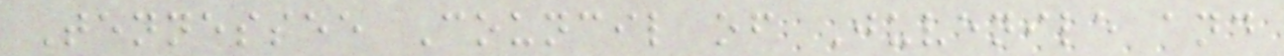Tennessee Council of Juvenile and
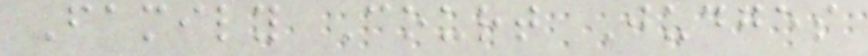Family Court Judges
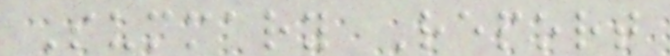Summary Report
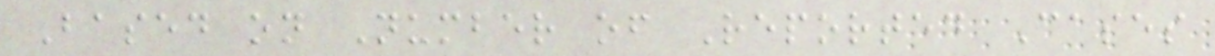Based on Number of Reported Cases
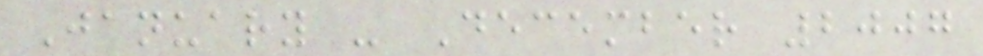January - December 2007
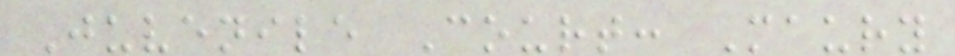Juvenile Court: Maury
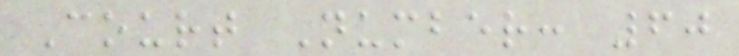Court Number: 60
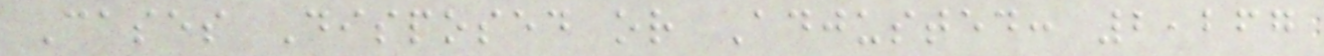Cases Disposed or Adjusted: 2,267
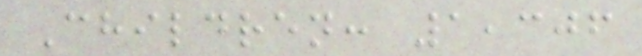Children: 1,306
